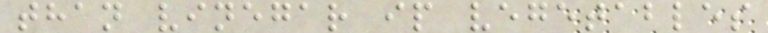than vinegar ip vegetables
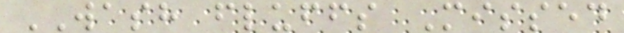WASH fluffs Missed
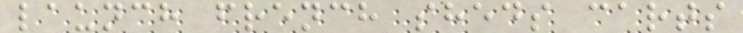launch french sheds carts
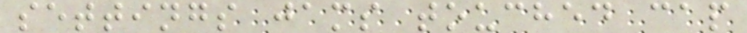settings jams touched cap
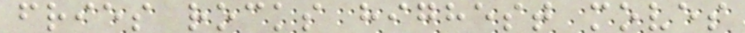fries rocks highest moves
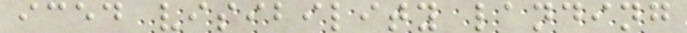iced visibility landing
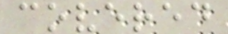covered
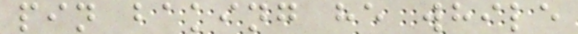pin baking he while
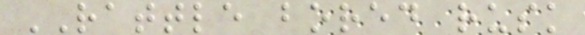RATTLE bored rusk
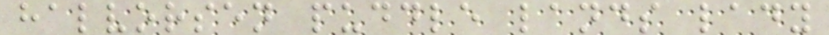halvorsen puddle lands lady
